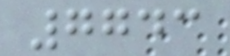7743
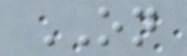ON
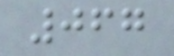067
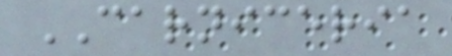CARNICERIA
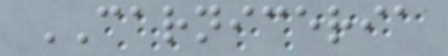CARNICERIA
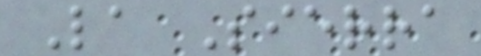La Sierra
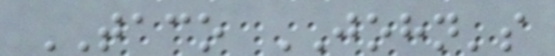TACO JOHN's
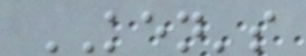KEN's
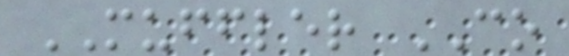MUFFLER CO
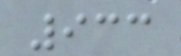933
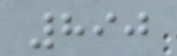890
